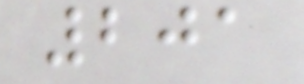201
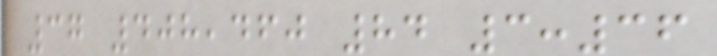37 408,460 84 3:36
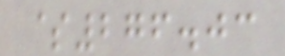$276.03
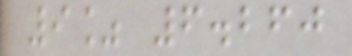9% 6.260
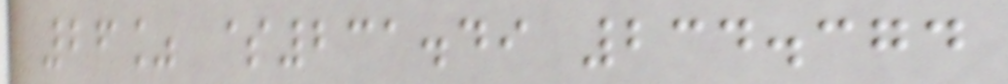26% $231.49 234.374
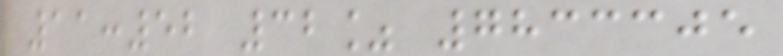11:52 32% 7833305
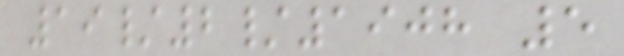19/2/1908 5
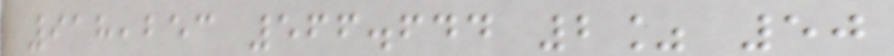918,253 566.644 2% 50
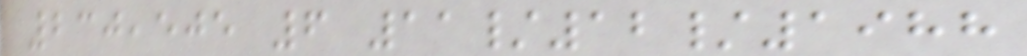230,505 6 11/12/1988
